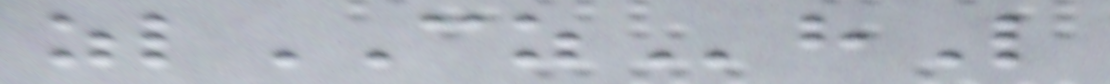zlCZhL
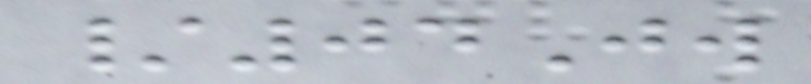/04Jw
